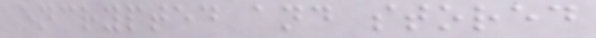encrypted and stored
